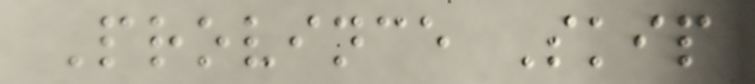Province Skip
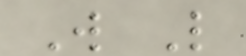W L
